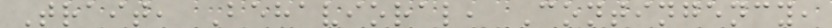Trait, Behavioral, Contingency,
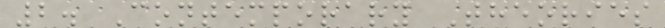2. Contemporary Theories
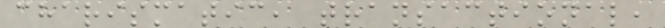charismatic, transactional,
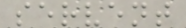servent
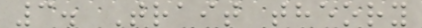3. Trait theory
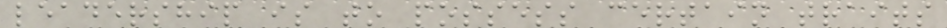leadership is to possess certain traits
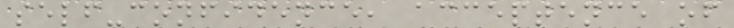self-confidence, acceptence of
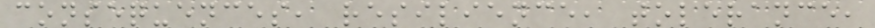consequences, resilience, tolerance,
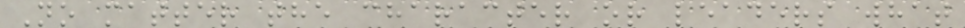No matter the character or leaders what
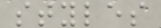styles
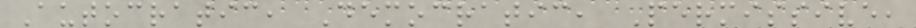Autocratic, Democratic, Permissive,
